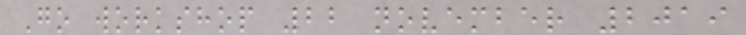Go workshop 22 november 2019
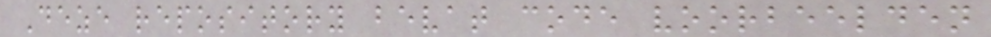Deze repository bevat code voorbeelden
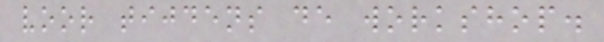voor tijdens de workshop.
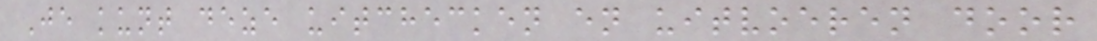Je kunt deze uitchecken en uitvoeren door
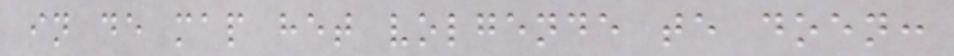in de map het volgende te doen:
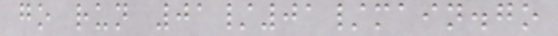go run 01/01/main.go
